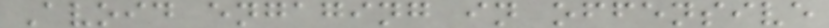Avoid engaging in offensive
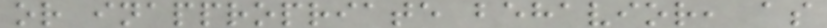or inappropriate behavior, as
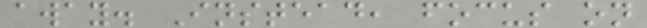away. Instead, focus on
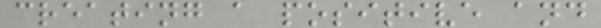creating a positive and
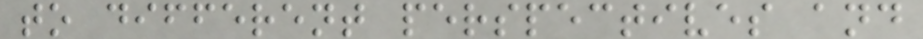to different perspectives and
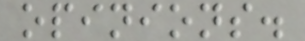opinions.
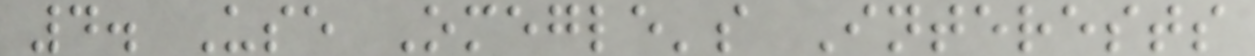4. Use Omegle's Interests
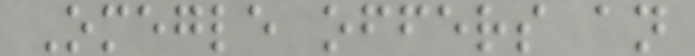Omegle offers an
